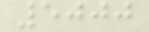5000
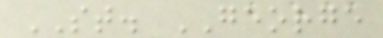ST. GEORGE
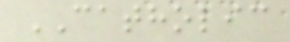CATHOLIC
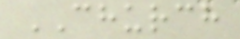CHURCH
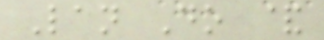Lan Do &
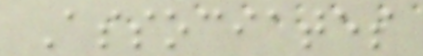Associates
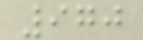970
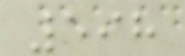598
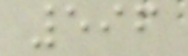596
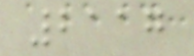2117
